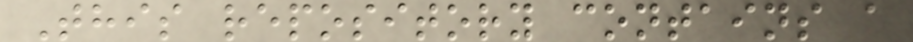This repository contains a
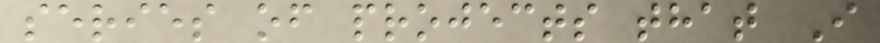series of projects that I
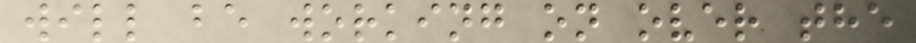will be working on over the
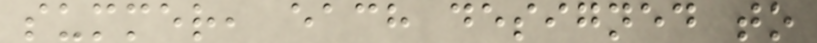summer, each designed to
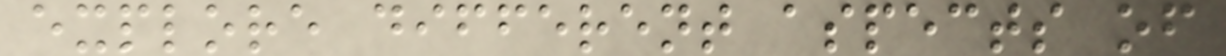explore different aspects of
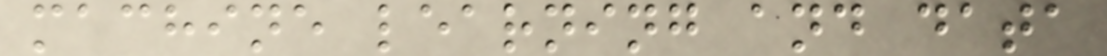machine learning and data
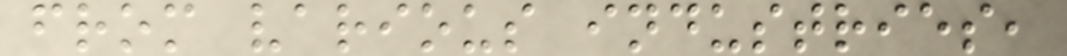from various industries,
